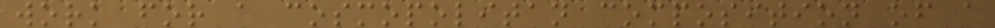work for a cosmopolitan composition of a
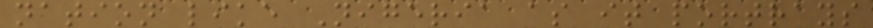nation like Nigeria as it portrays
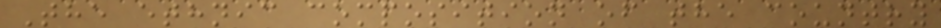The ethnic composition of the country
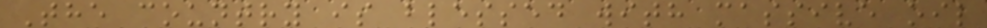The country is blessed with massive oil
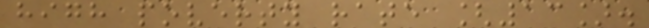high poverty rate [13].
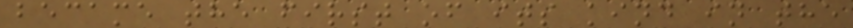became the first of its kind in the
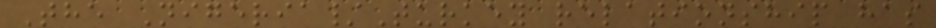The Nigeria/Turkey relationship has
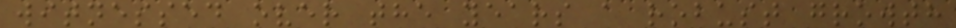witnessed over the years a robust growth
